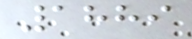1889
